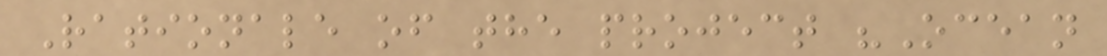Rationale of the project "Ocean
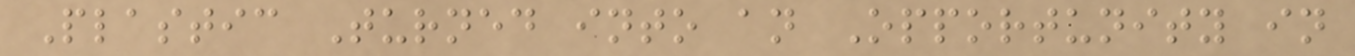Plastic Turned into an Opportunity in
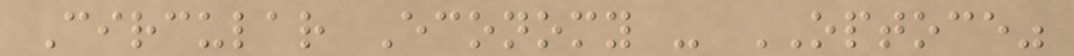Circular Economy - OPTOCE"
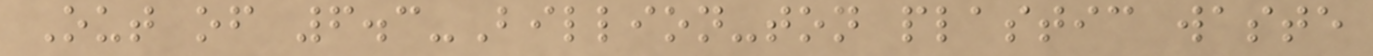Out of 6.3-Billion-ton plastic waste
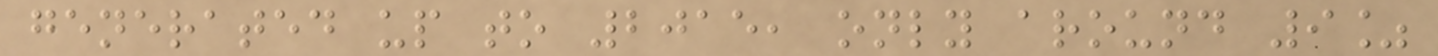generated up to 2015, only around 9%
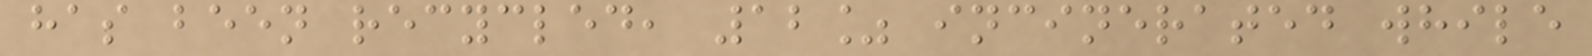has been recycled, 12% incinerated while
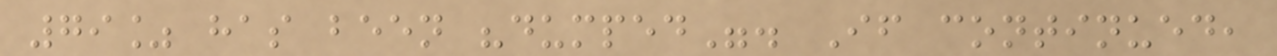79% has been "dumped". If continued,
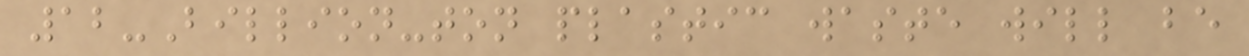12-Billion-ton plastic waste will be
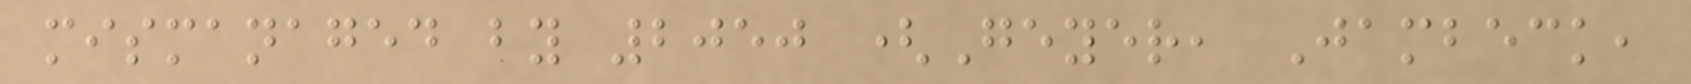mismanaged by 2050 (Geyer, Jambeck,
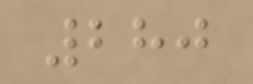280
